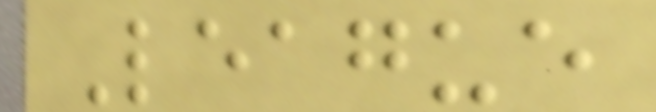League
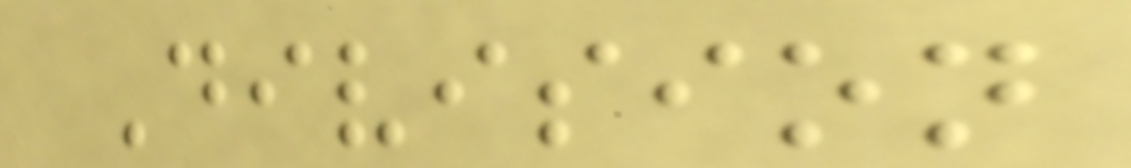Division
